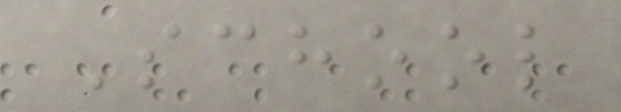School
